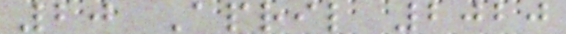20 April 2020
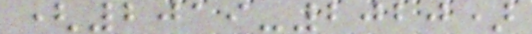(2019-2020)
